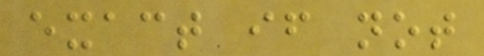exact if not
